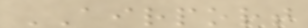AIRPORT
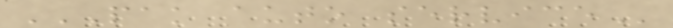PAK AUTO SERVICE
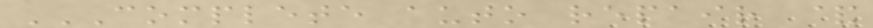COMPLETE AUTO REPAIR &
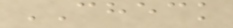CHECK
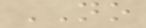NO
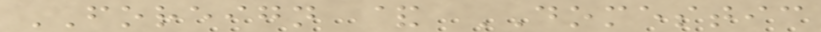FOREIGN & DOMESTIC
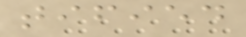tified
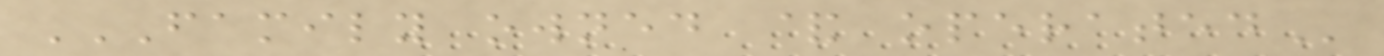FAMILY OWNED & OPERATED
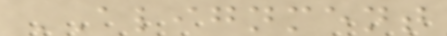ALIGNMENT
